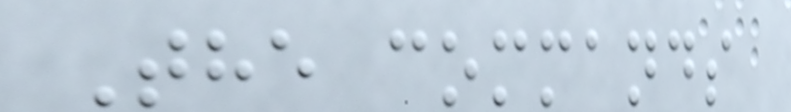The commands
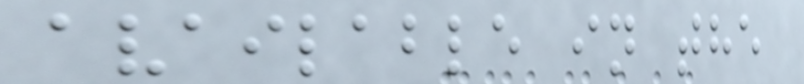available in the
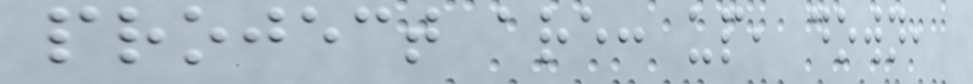project are: up, down,
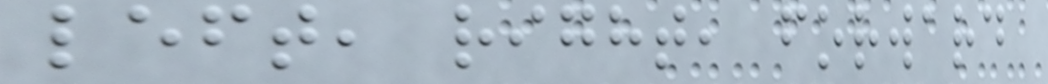left, right, forward
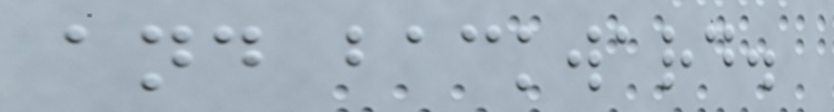and backward.
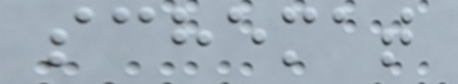schemat
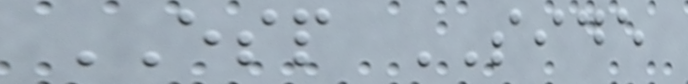ESP SIDE
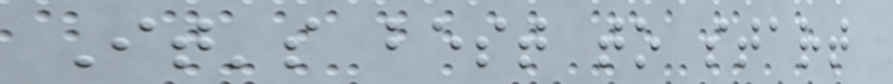It's best to start
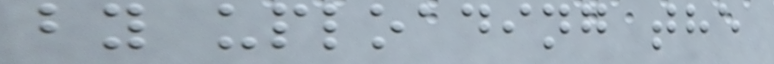by uploading the
